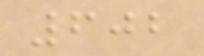602
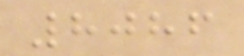8086
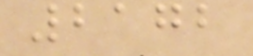2172
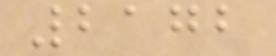2172
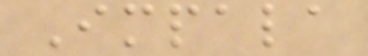Impala
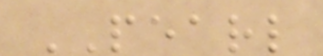PEARL
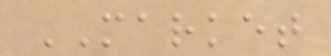MARKET
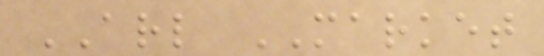ARL MARKET
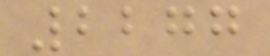2277
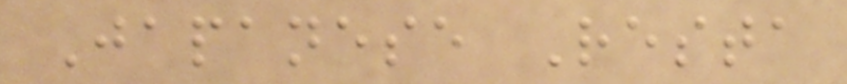Japanese Resta
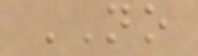NO
